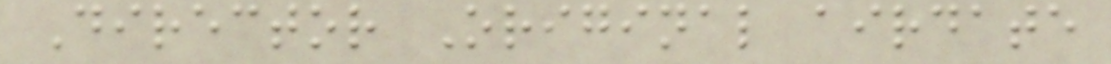Director Original airdate
